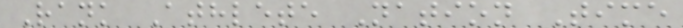Rank Athlete Nation Time
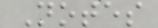Notes
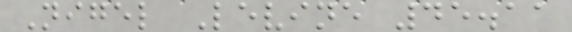Nigel Levine 45.11
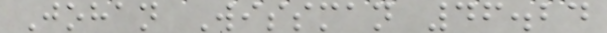Johan Wissman 46.24
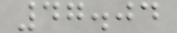47.04
